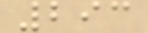293
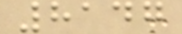8147
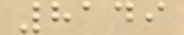8149
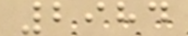2984
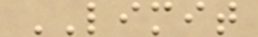LIMIT
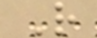R
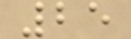25
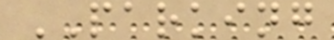PARKING
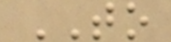TO
